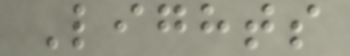Lights
